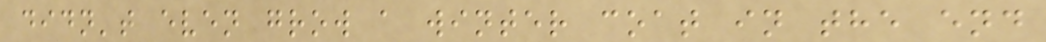didn't even grow a winter coat in the end
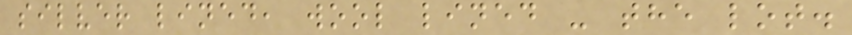silver lined, wool lined - the lot.
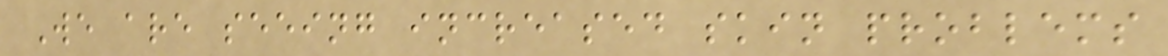We are seeing increased skin problems
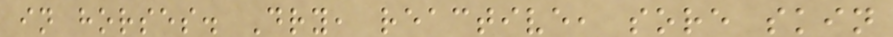in horses. Dry, reactive, sore skin
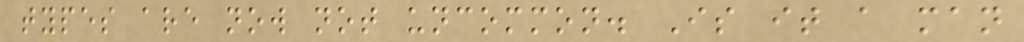types are now not uncommon. Is it a man
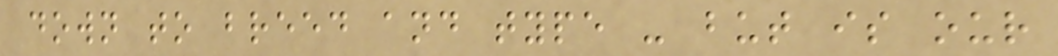down to breed and type - but is our
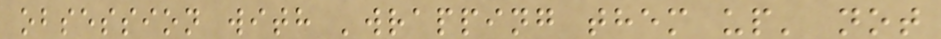obsession with 'wrapping them up' not
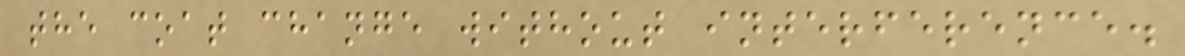the coat change without interference.
